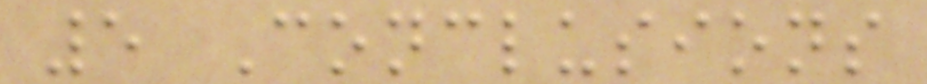5 Conclusions
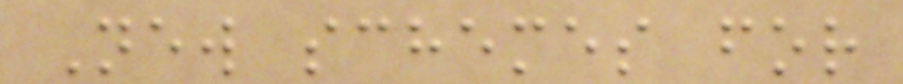New schemes for
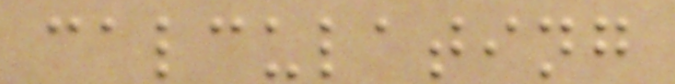calculating
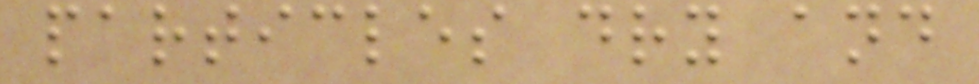particles dry and
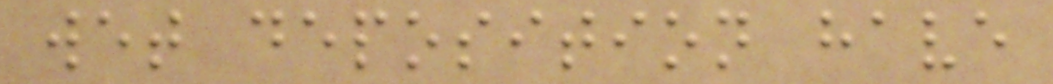wet deposition have
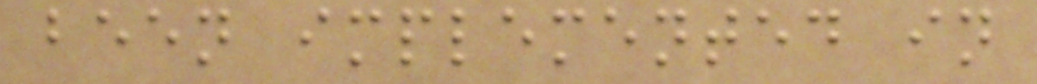been implemented in
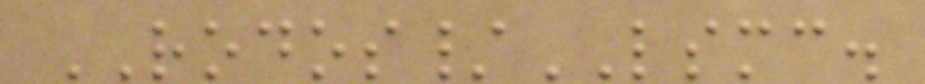RODOS/LSMC.
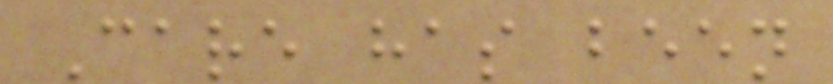Care has been
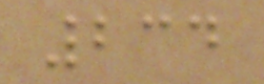234
